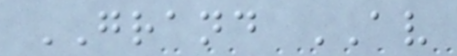GRAND AV
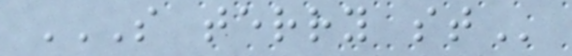S TERRY ST
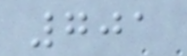701
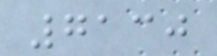7130
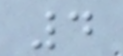4
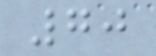70
